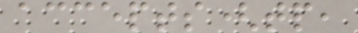accepts(tp,
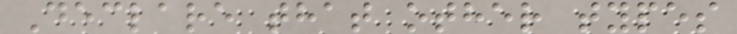Declare that other types
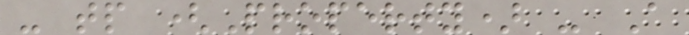- tp (Property) - A
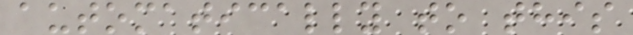automatically to this
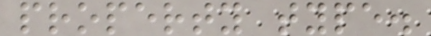property type.
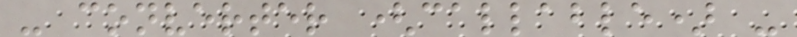- converter (callable) -
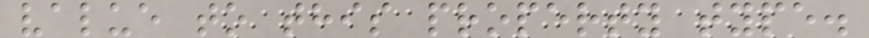value to this property type.
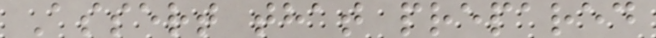Assert that prepared
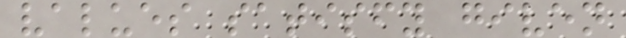values satisfy given
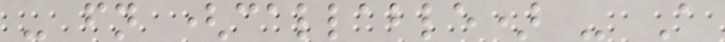- fn (callable) - A
